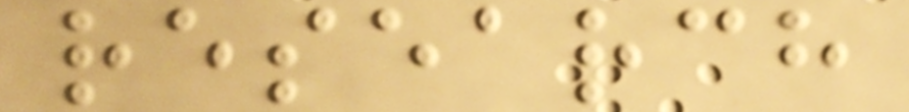research
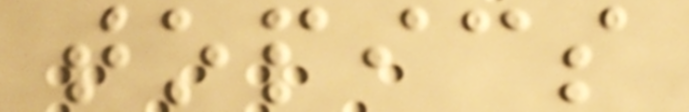topics
